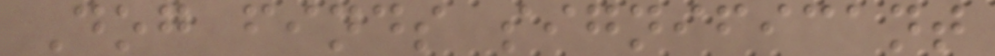Dog finds significant
